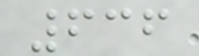636
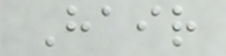Hair
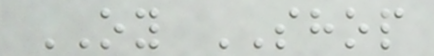OY SHOP
